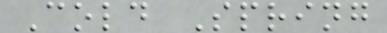Cold Spring
